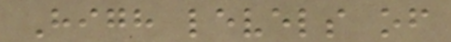High levels of
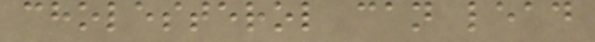cholesterol can lead
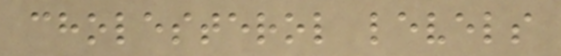cholesterol levels
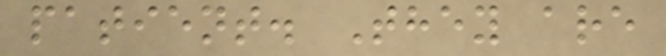patient. They are
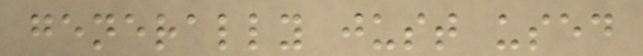generally just used
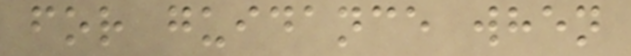for guidance when
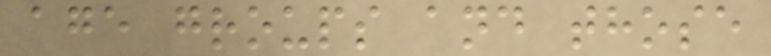age groups and those
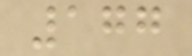177
